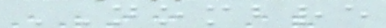NOMBRE
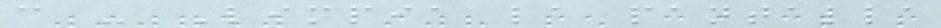c - Limpia la pantalla
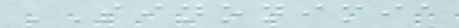SINONIMIA
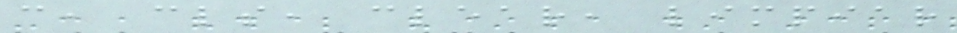c, cls, clear, limpiar
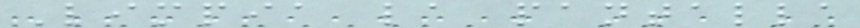Limpia la pantalla
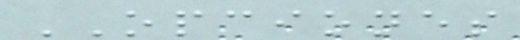OPCIONES
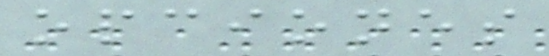opciones
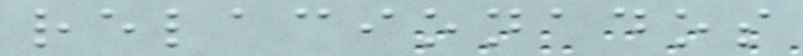relacionados
